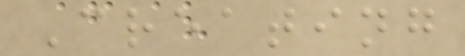Creating
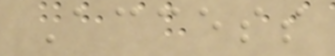Access
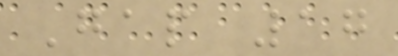Gap 17
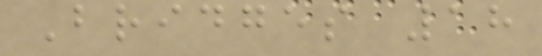Bridges 18
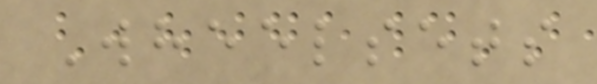Wheelsets
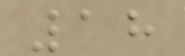18
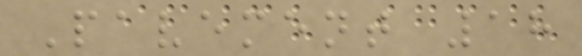Pavement 18
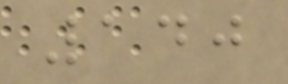140
